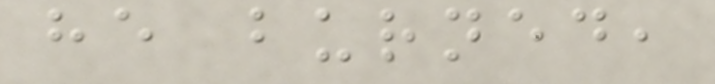he burned,
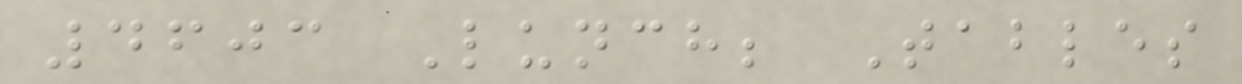4603 Lunch; Tables
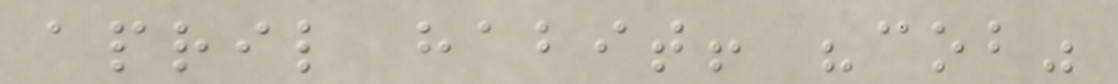april habit! "cob"
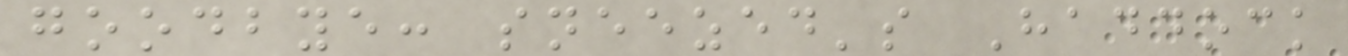goodbye: sneezed's Haddock
